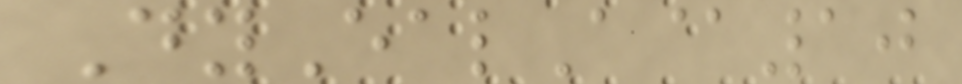DyEalA@10
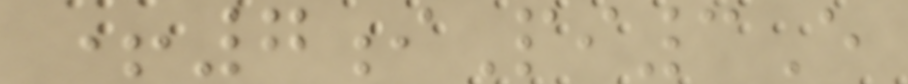+7iPi3E
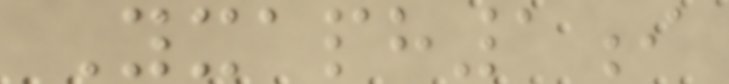Yxaph1i
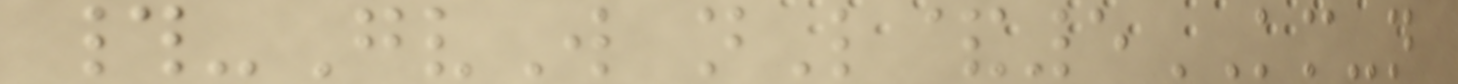#-GvW nL&5KM-n
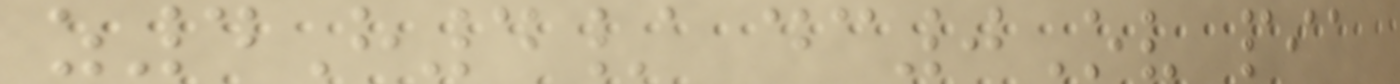z4H4/ dc0Ov pia
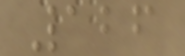126
